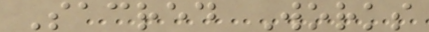Sacred Works
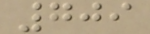709
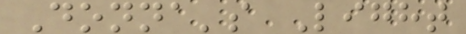Donna's Light
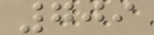709
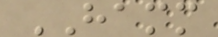HAMM
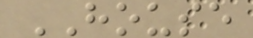HOUSE
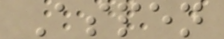Aspen
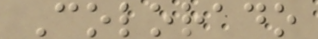Colorado
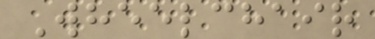Wheelchair
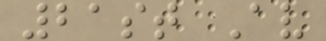21st Av
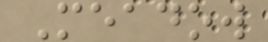Meadow
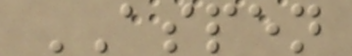ASPEN
